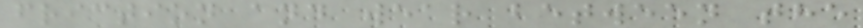friction and wear between the
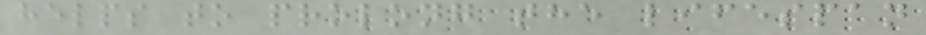helps to prolong the lifespan
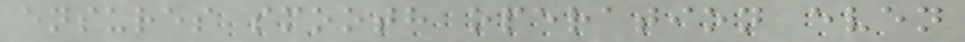ensures smooth operation even
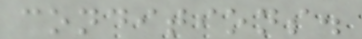conditions.
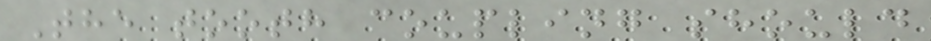The tooth coupling should
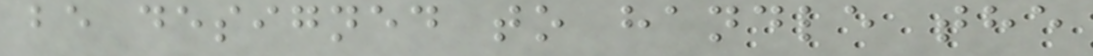be designed to handle the
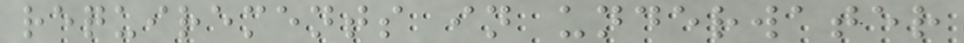requirements in underwater
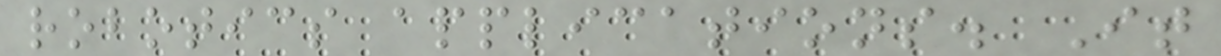robotics applications. It
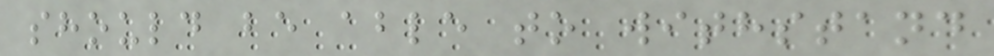should be able to withstand
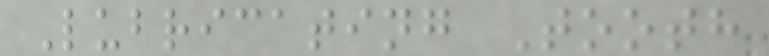Lubricating Tooth
